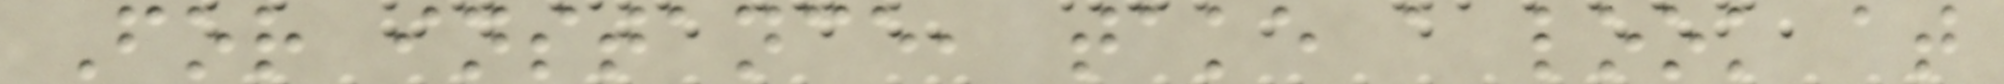For instance, take a look at
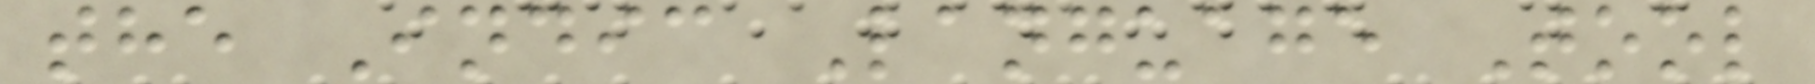the Indic Language Tool
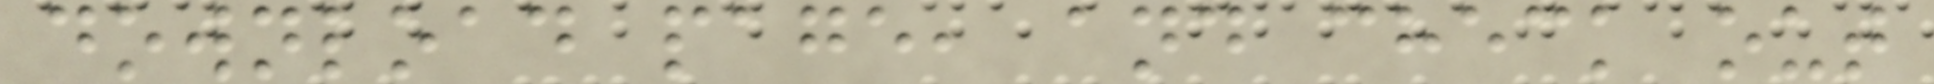download page, and check out
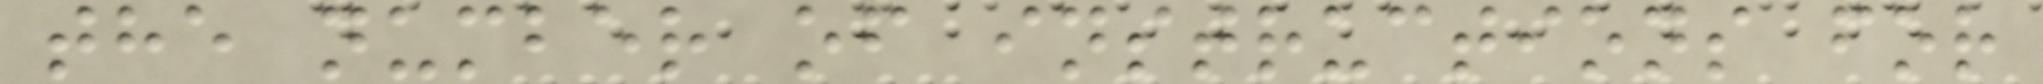the number of instructions for
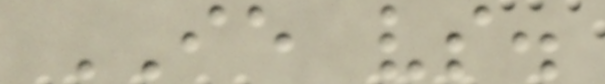IE vs.
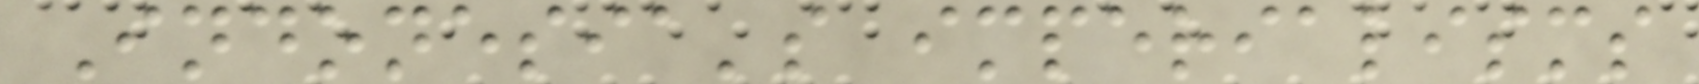Indonesia's imperialisms
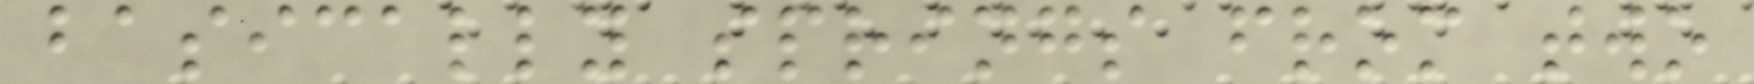basically springs from two
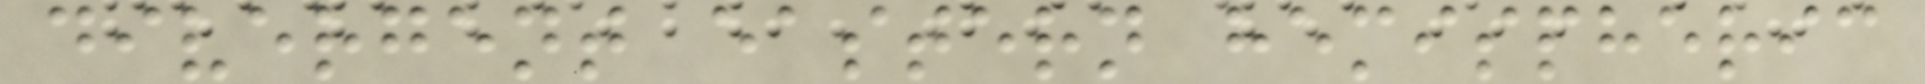divergent eastern hemispheric
